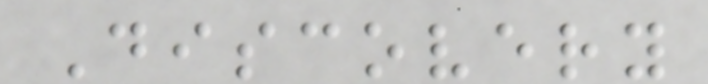Discovery
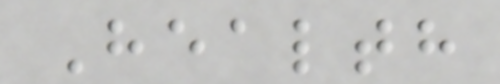Health
